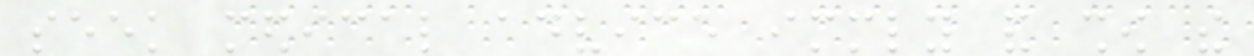seek medical advice immediately and show the
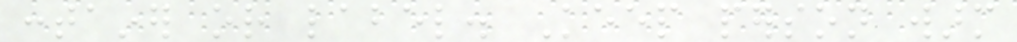container or label. Keep person warm
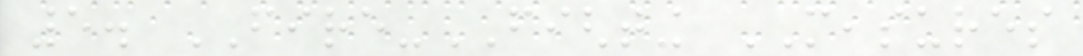5. FIRE-FIGHTING MEASURES
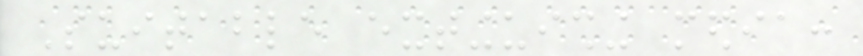Suitable extinguishing media:
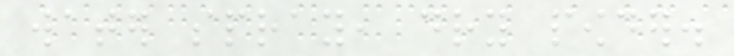water spray, dry powder.
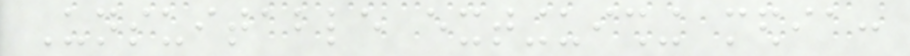Unsuitable extinguishing media:
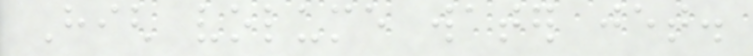High volume water jet.
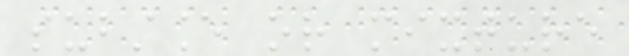substance or mixture
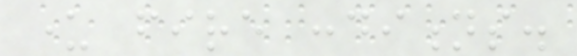under fire conditions.
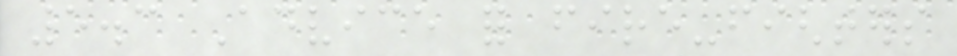5.3 Advice for fire-fighters
